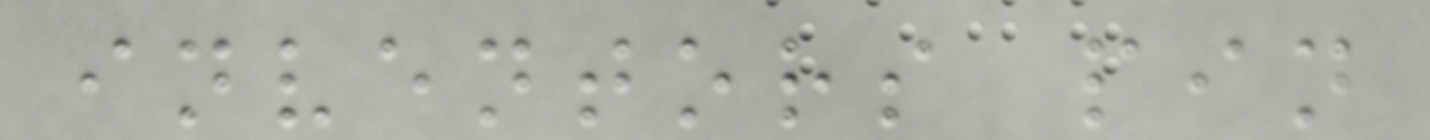inventors pin
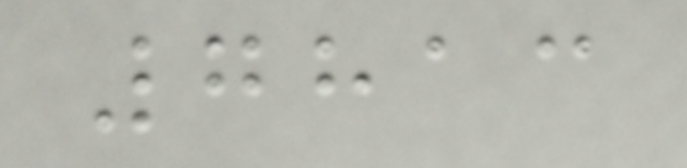7813
